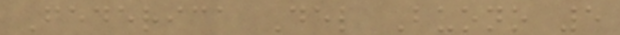Federica Del Buono 5
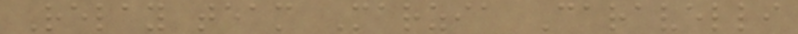Relay team Marzia Caravelli
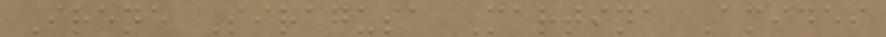Irene Siragusa Martina Amidei
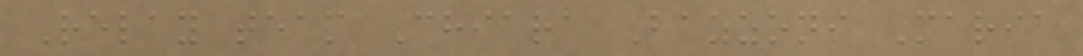Relay team Chiara Bazzoni Maria
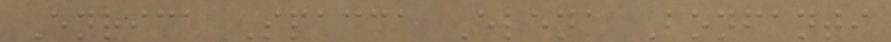Enrica Spacca Elena Bonfanti
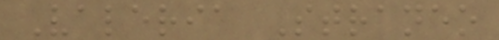Valeria Straneo
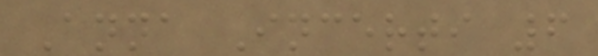Anna Incerti 6
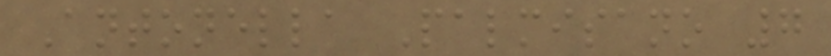Antonella Palmisano 7
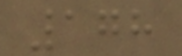178
